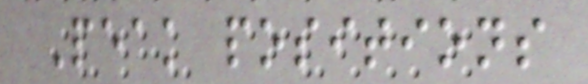Peak positions
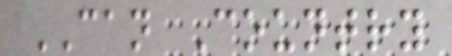CAN Country
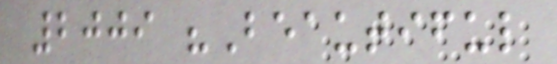2009 "Beautiful
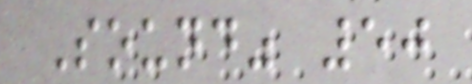Sound" 50
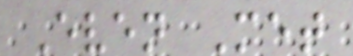Even Met
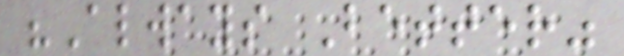"Always Better"
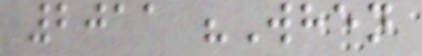2011 "When
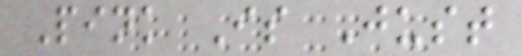Pink Is Just
